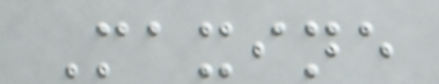Maxine
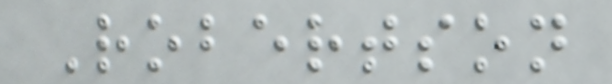Robertson
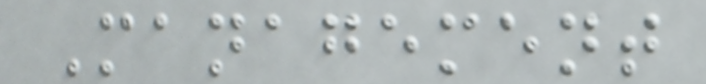Management
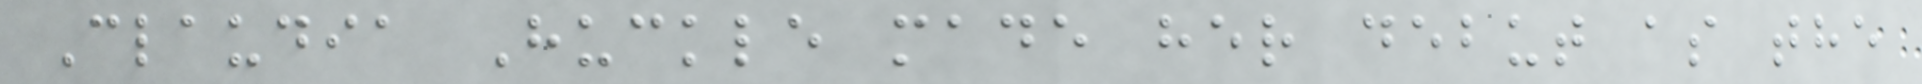Claudia Huckle made her debut as the
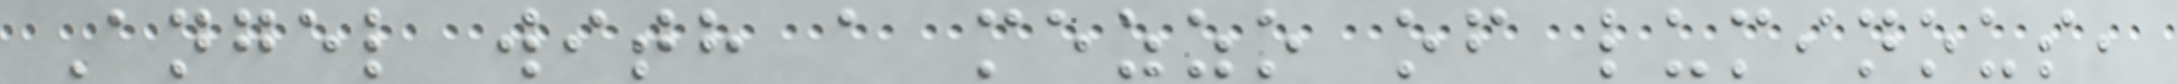Angel with a mezzo of luminous,
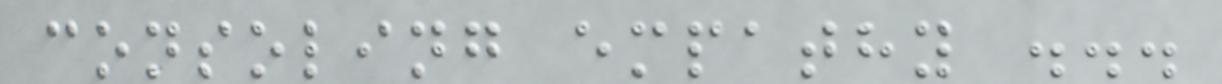consoling empathy ...
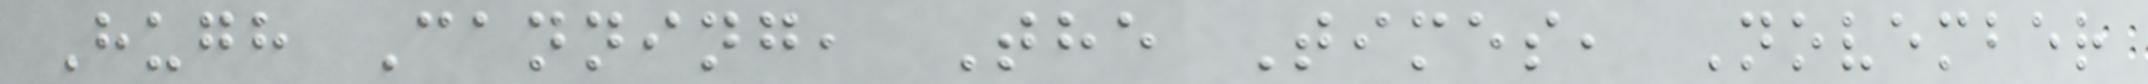Hugh Canning, The Times, November
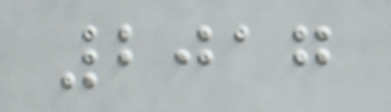2017
